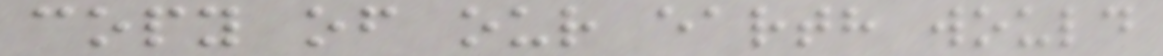copy of our earth would
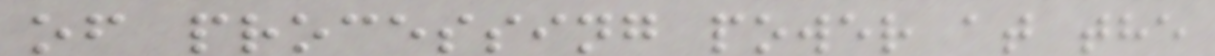of processing power at the
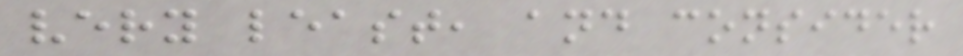very least, and consider
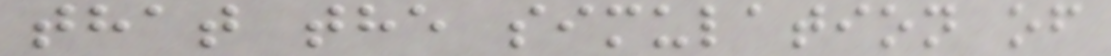that the simulation of
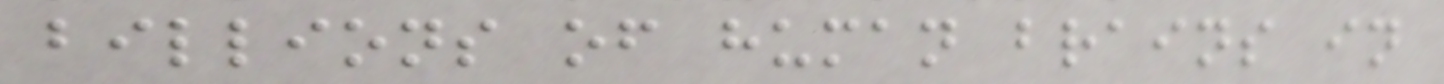billions of human brains in
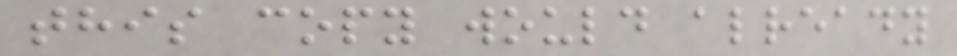this copy would already
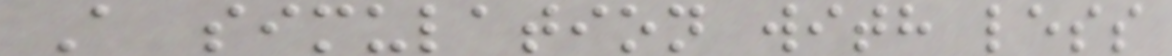A simulation with less
